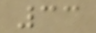33
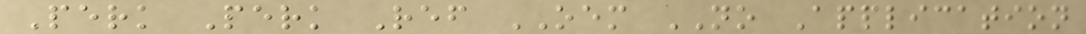Perk Perk Ref OEM NO Application
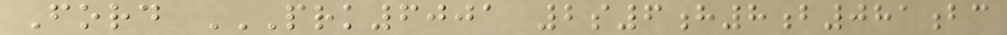Ford PRK6001 2S6H8B081BC
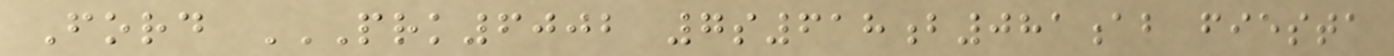Ford PRK6002 7S618B081AB FIESTA
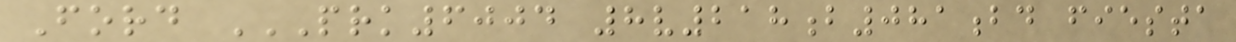Ford PRK6004 8V218B081BD FIESTA
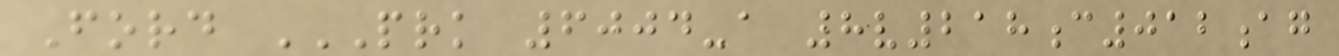Ford PRK 6004-A 8V218C012AG
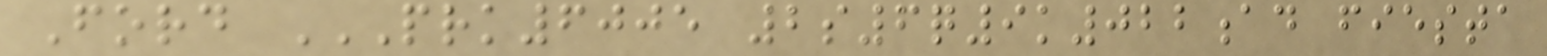Ford PRK6005 2S6Q9K022AD FIESTA
